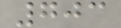703
